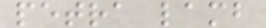petra lamb
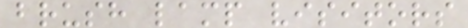brush lamp visitors
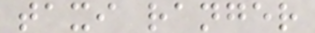taxi ranger
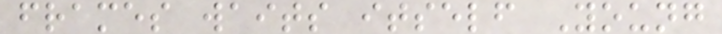frames waits itself Young
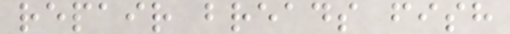repair breads fish
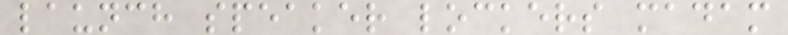launch speaker lockers madam
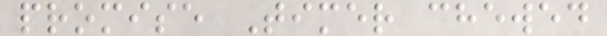promise Timer chewed
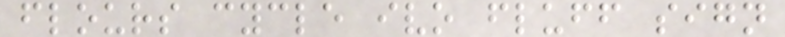flours cycle ivo fluff sign
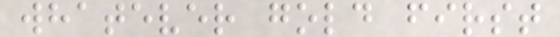whatever gold first
